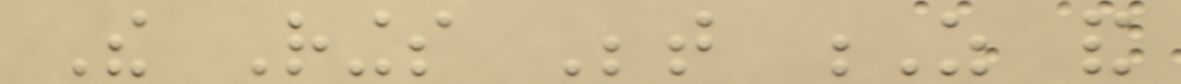The Rings Between Z and
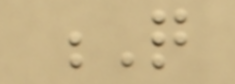Q
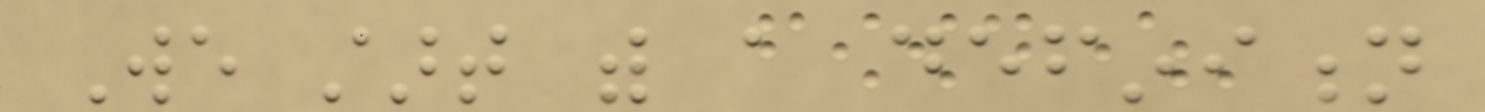We start with a definition
